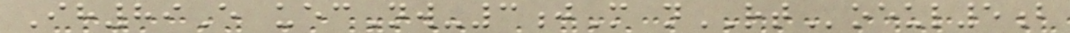Ih89E uecNw-3jM nRToeul5b
